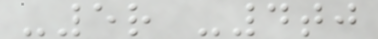-5r -4tj
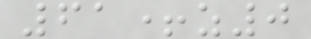61+z0
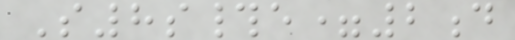S8s#e=2d
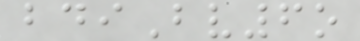bdiBv6o
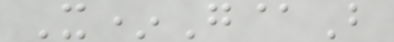X*G@B
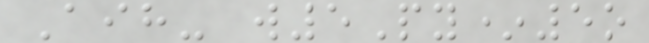Aih- w5Py*5o
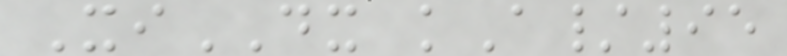XiDX kA/95
